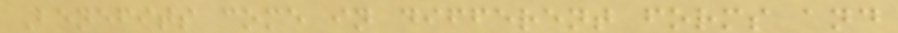Benefits come in different forms and
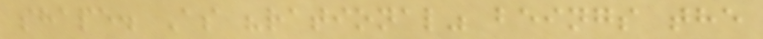shape. As "rational" beings the
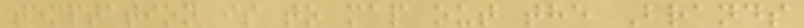temptation is to map out the Brands
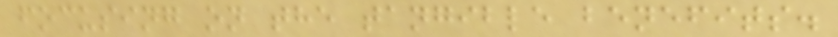focusing on the tangible benefits.
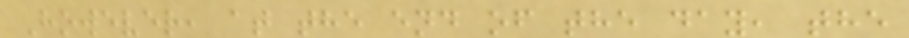However, at the end of the day, the
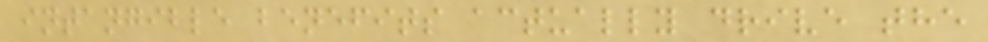intangible benefits actually drive the
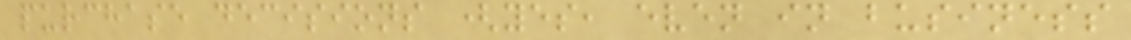purchase decisions (yes, even in business
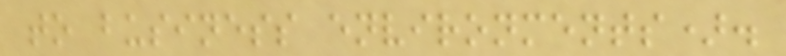to business environments).
